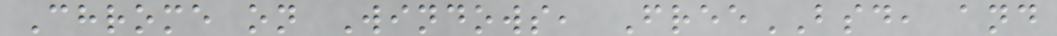Chrome on Windows, FreeBSD, and
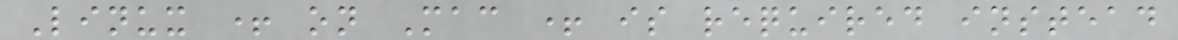Linux + on Mac + is required instead
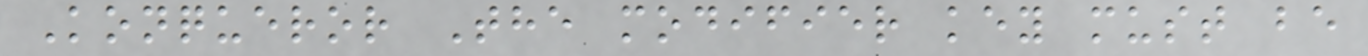Konqueror The modifier key must be
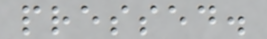pressed.
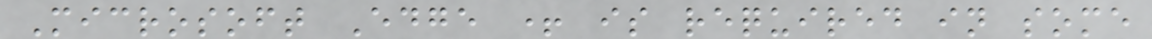Microsoft Edge + is required in some
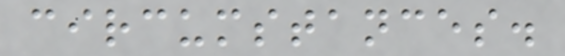circumstances.
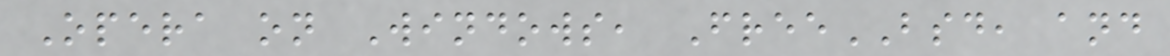Opera on Windows, FreeBSD, and
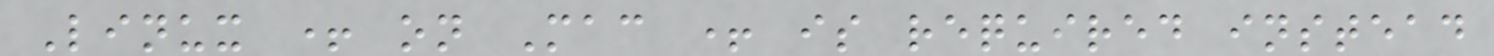Linux + on Mac + is required instead
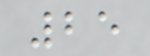25
